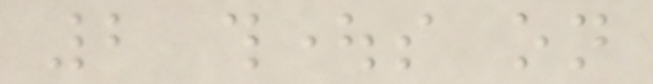2 thoughts on
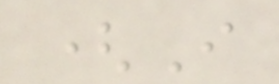(I
